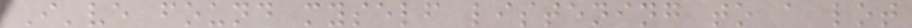I've found myself listening to a lot
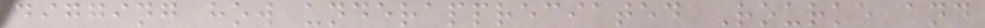digging how underappreciated Rourke and
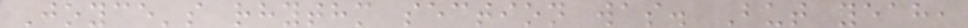Joyce's rhythm section was. But yeah,
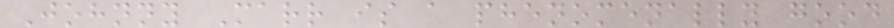Johnny Marr is a phenomenally good
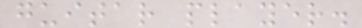guitar player.
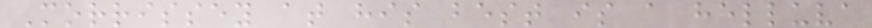Morrissey at his best is a helluva
